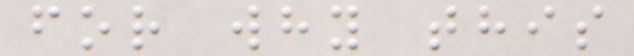for why this
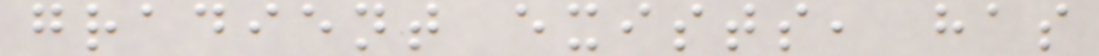gradient exists, has
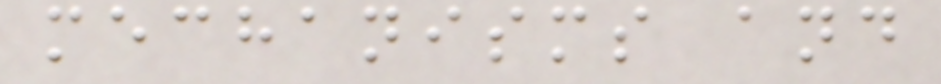mechanisms and
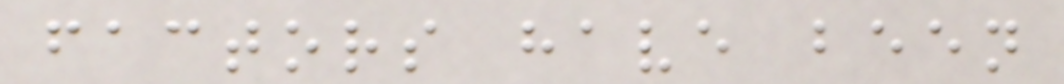factors have been
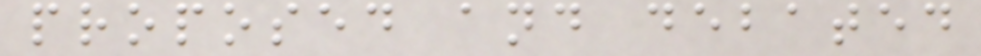proposed and debated
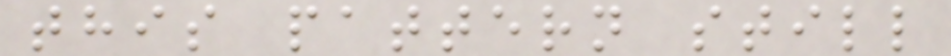this pattern still
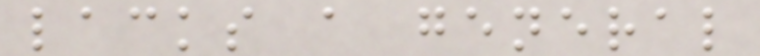lacks a general
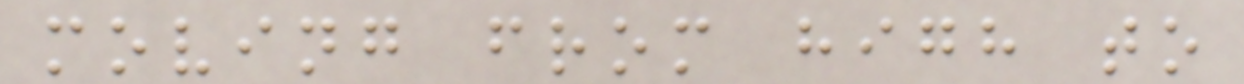moving from high to
